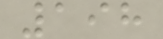198
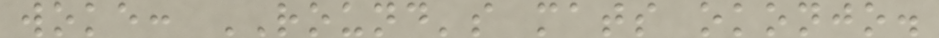woke: ROUND's mats okonjo.
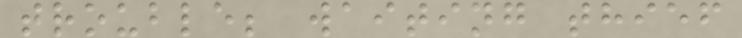trouble; waiting thief
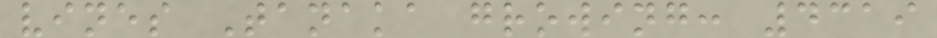vines Tanaka growing: 4319
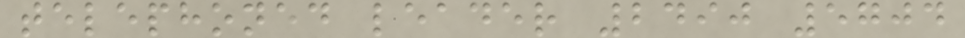telephoned leader 2490 5704
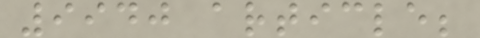9940 article;
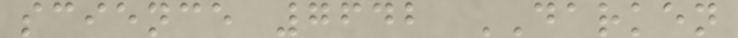science 7642 DARKEN
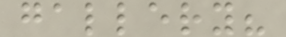gallery?
